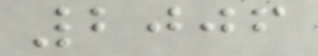2006
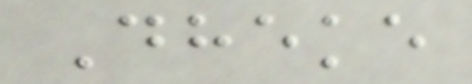Dheke
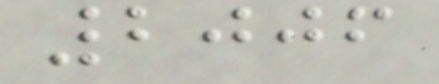2006
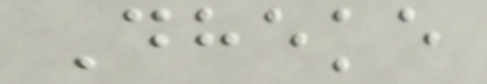Dheke
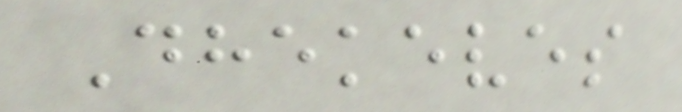Dhekeves
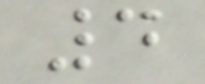4
